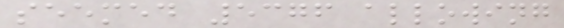seemed 5376 allowing
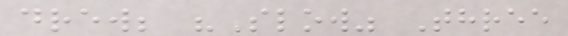drew; "Slow" Three
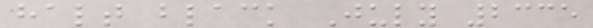halt black July 2335
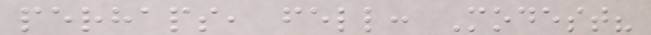perhaps, fell: Modest?
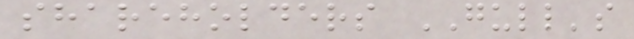shareholders GULL's
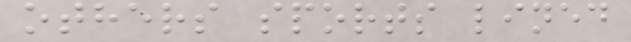others sports lined
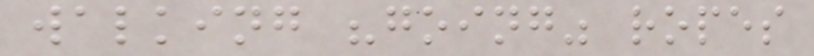walking "going" ropes
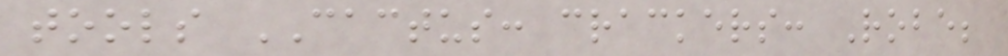tools CACTUS: crackers: Robe;
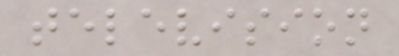television
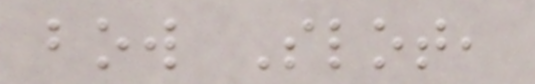bow Slot,
